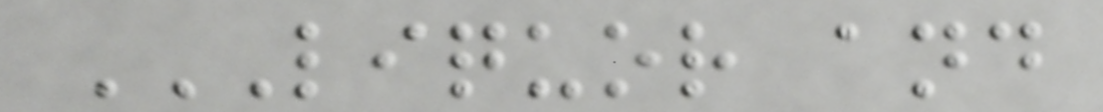LIQUOR AND
